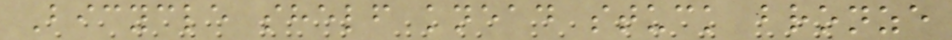Bicycle shelf knead stuck bronze
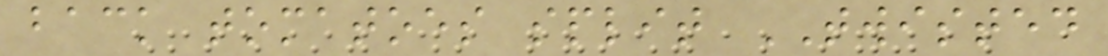back tomatoes split TWISTED
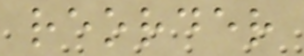reorder
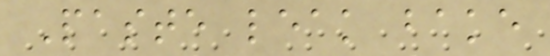Paste leak bake
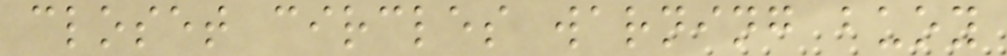closet circles warning buoy
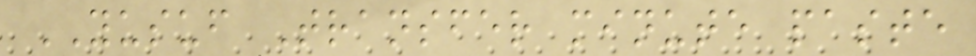YUSUF Transfer minute paste
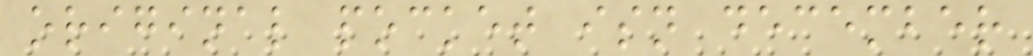original pocket isn december
